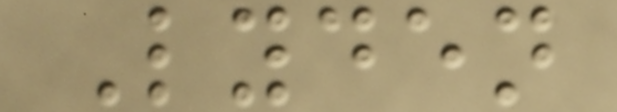Lyden
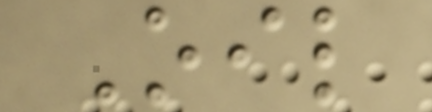Oil
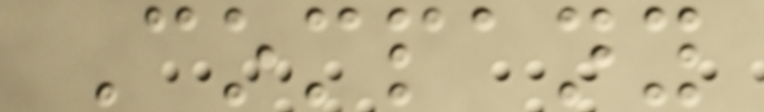Company
